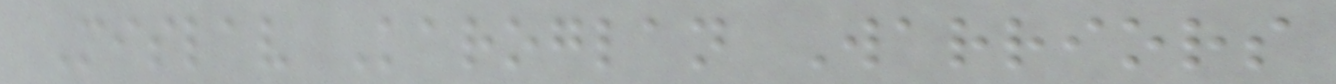Mislav Karoglan Warriors
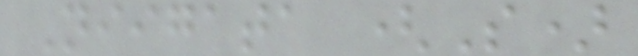Niigata (S)
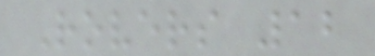Rovers 12
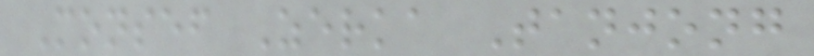Monsef Zerka Tanjong
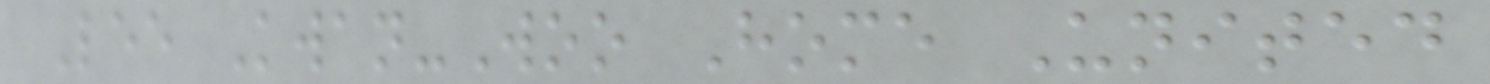Lee Kwan-Woo Home United
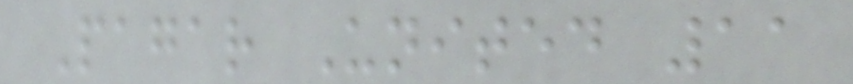Pagar United 11
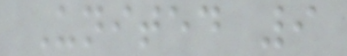United 9
